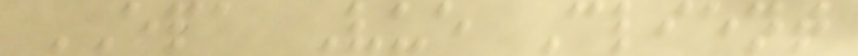EPA Vue Client
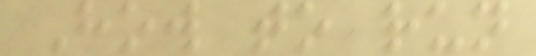How to run
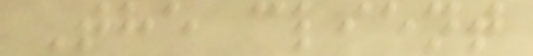The client
